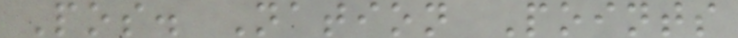Pos. Nation Points
